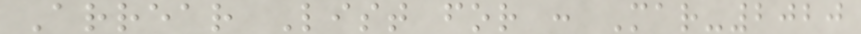Arrear List for : Mar-2020
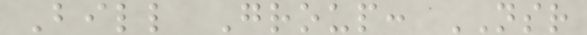Bill Group: NSR
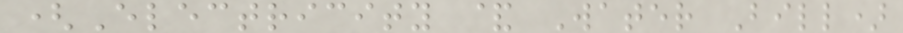(Electricity & Water Bill)
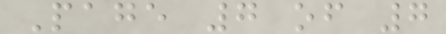Page 7 of 7
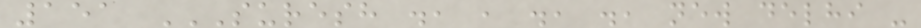151 SURESH ., , ., ., NEW DELHI -
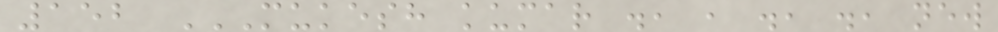152 MUKESH KUMAR ., , ., ., NEW
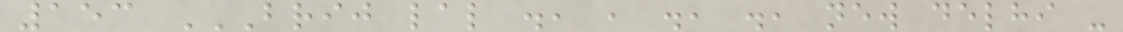153 BRIJ LAL ., , ., ., NEW DELHI -
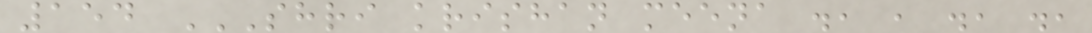154 SHRI KRISHAN MEENA ., , ., .,
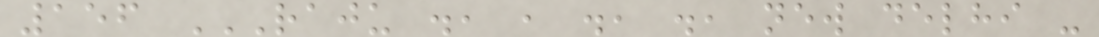156 RAJU ., , ., ., NEW DELHI -
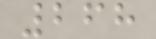268
